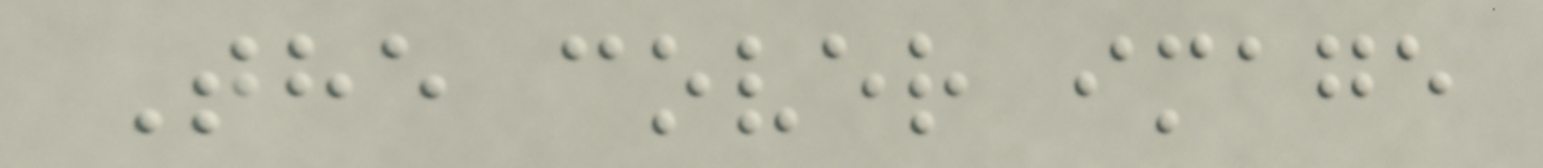The cover image
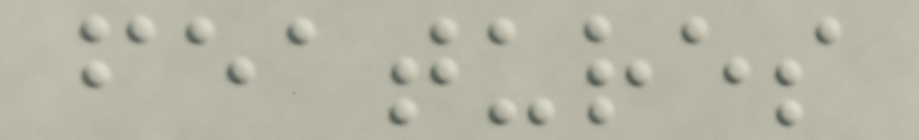features
